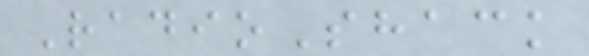RadioShack
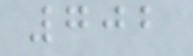702
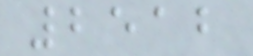2512
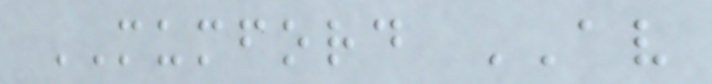MUMFORD AV
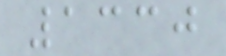1330
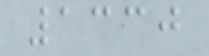1330
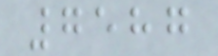7587
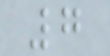7
